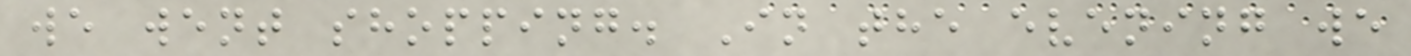we went shopping. In the evening we
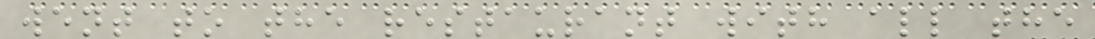went to the restaurant with all the
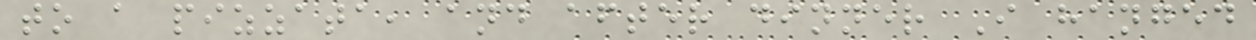to a pizzata, and after dinner I hanged
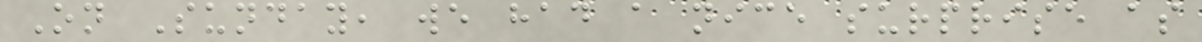On Sunday, we had a nice surprise as
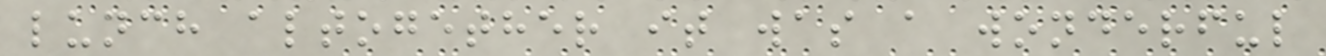lunch altogether it was a wonderful
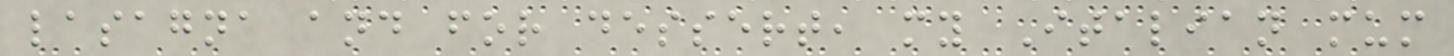lasagna and for dessert, my Italian mum
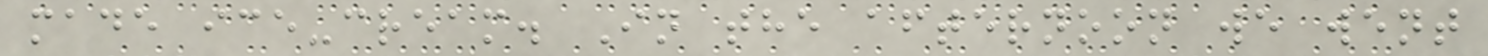made ice-cream. In the afternoon we went
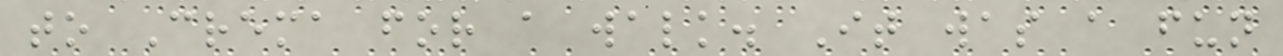to Crema for a walk. It was a fun
